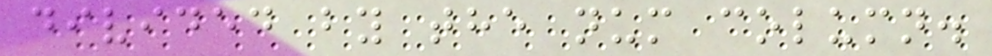divided by the num column.
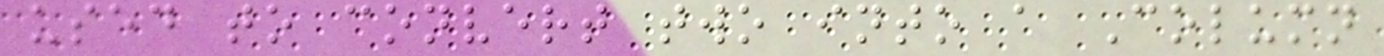used to convert two into a Column
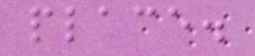place.
